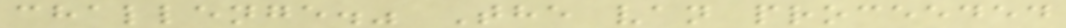challenge." The van proceeded
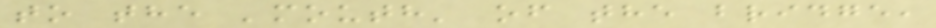to the 'mouth' of the bridge,
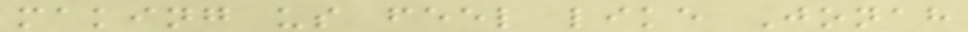making us feel like Jonah
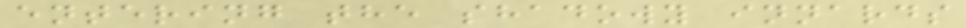entering the shadowy innards
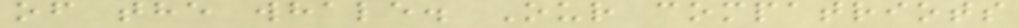of the whale. Our compatriots
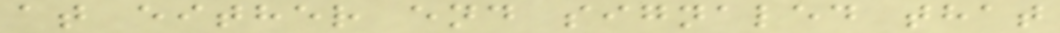at either end signaled that
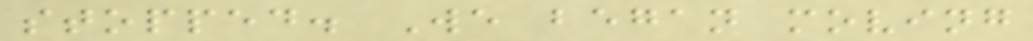stopped. We began moving
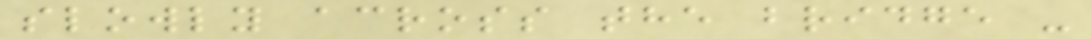slowly across the bridge -
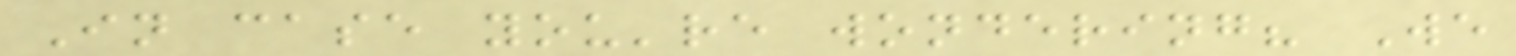In case you're wondering? We
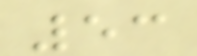53
